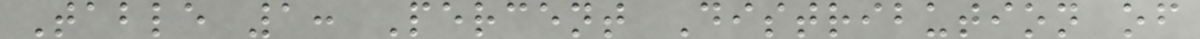Table 1: Percent Distribution of
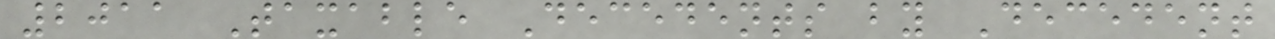2011 Taxable Decedents by Decedent
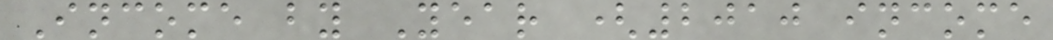Income by Year (2010 income
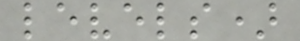levels)
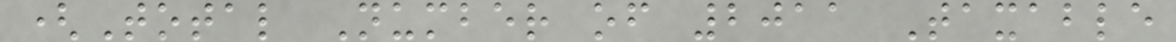(Total Number of 2011 Taxable
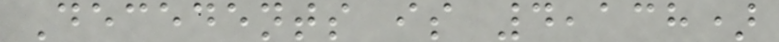Decedents is 4,138)
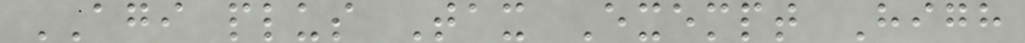AGI plus Tax Exempt High
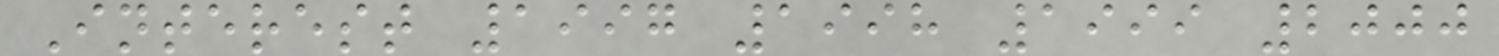Interest 1997 1998 1999 2000
